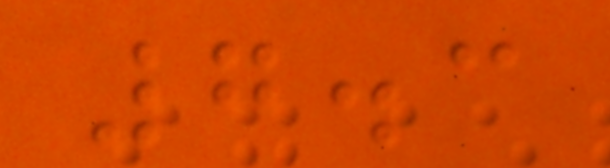7.3
